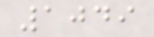1049
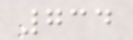734
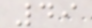49
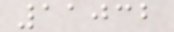11032
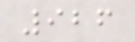926
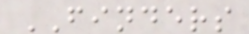FINDERS
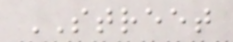STREET
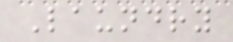Laundry
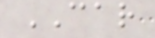CAR
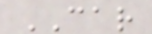CAR
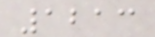1213
